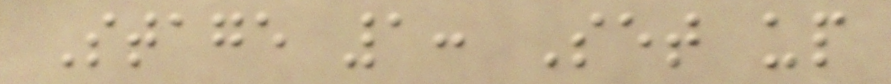Stage 1: Set up
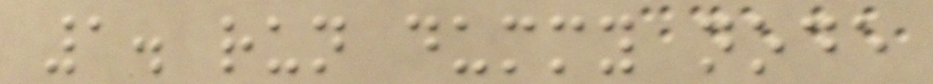1. run dummy node
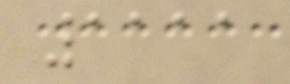1111
